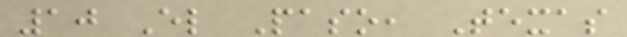10 El Paso, Texas
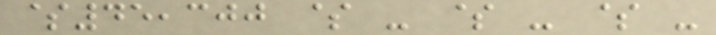$45,300 $ - $ - $ -
